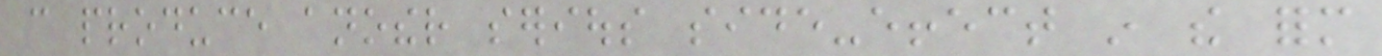can produce another serious side-effect in the form
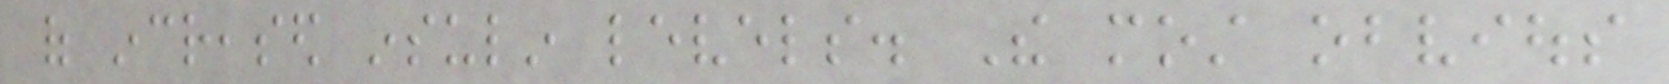of increased insulin levels. The most obvious
